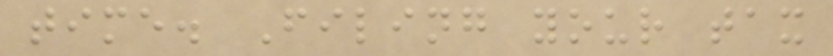time. Filing your tax
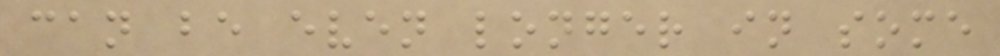can be even longer in some
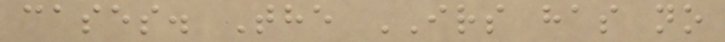cases. The IRS has no
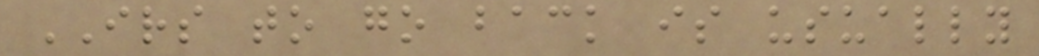IRS to go back is usually
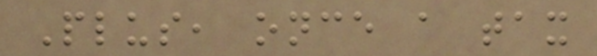Plus, once a tax
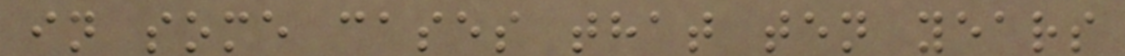in some cases that ten years
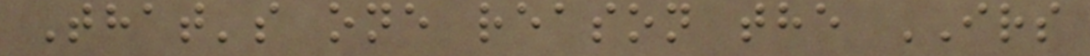That's one reason the IRS
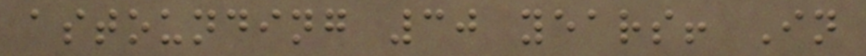astounding 30 years! In
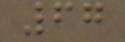67
